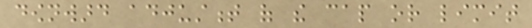downward adjustment of the cap or limit
